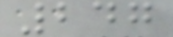247
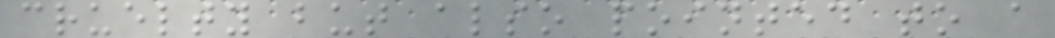cruelty but also pointed to a
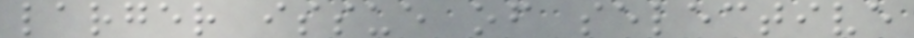larger issue of selective
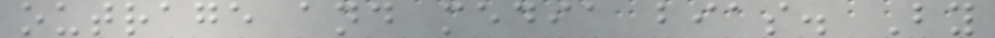outrage and media bias. By
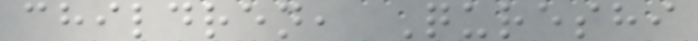children, Qureshi
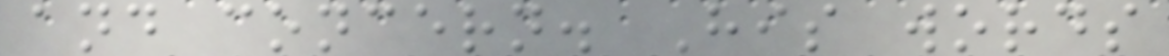and concern. His words
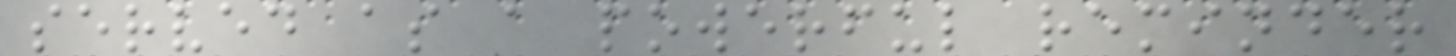served as a powerful reminder
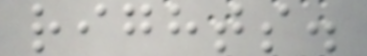rights.
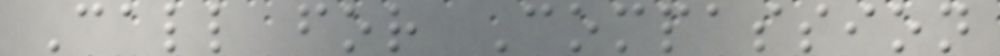Call for Compassion
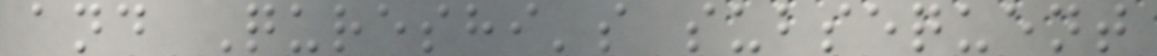and Qureshi's subsequent
